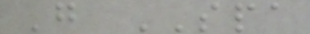G SPA
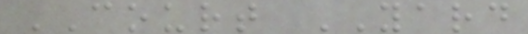COURT YARD
